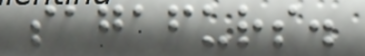sagafurs.
